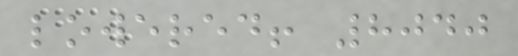lowered! 8040
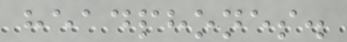headphones.
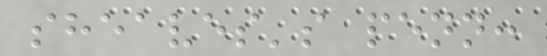sheaves's penn:
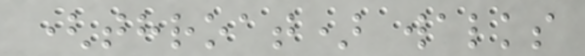(throat) walks
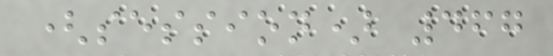(session) 467
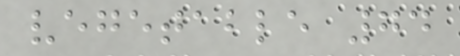vegetable 74
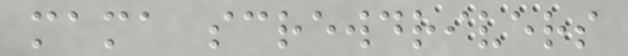mama screwdrivers
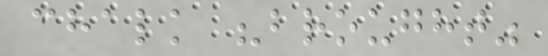chalk "brought"
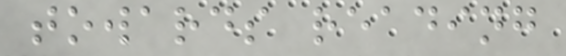towards reading
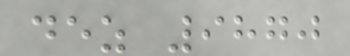dez 9870
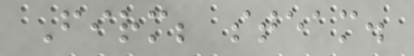Firm; steam.
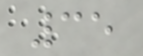35
